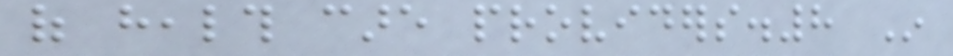of health care providers.8 In
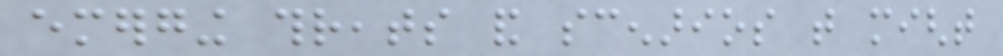emerging threats and scenarios that might
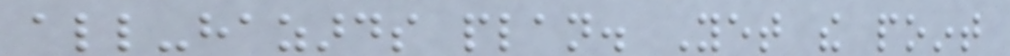all-hazards plan. Yet the point
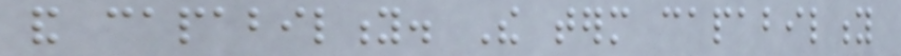and capability. The term capability
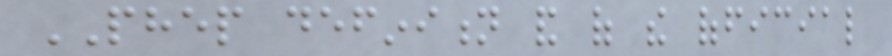PHEP definition and of the official
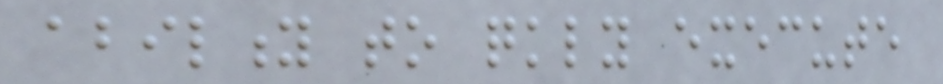ability to quickly execute
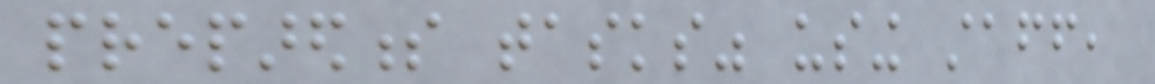preparedness tasks" using staff,
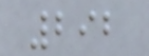292
